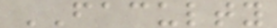FACULTY
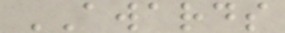AWARDS
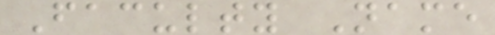Faculty Name
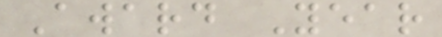Award Year
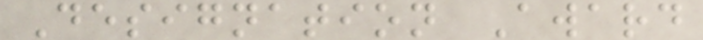Designation Award
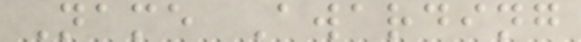Name Awarding
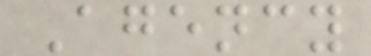Agency
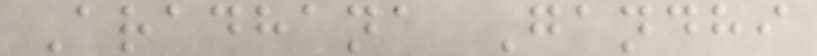Aradhana Gandhi
